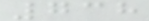738
